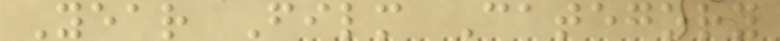Year Film Category
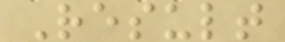Result
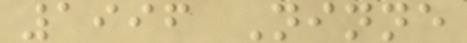1996 Ninne
